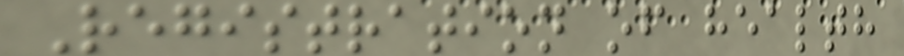Registration of health
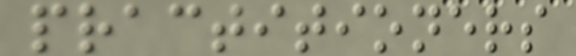practitioners
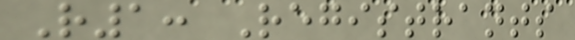R1: Registrants
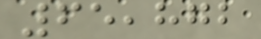65,872
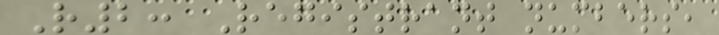R2: Registrant numbers,
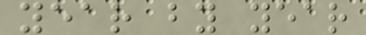year by year
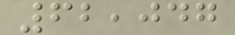62,047
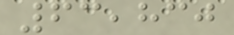63,830
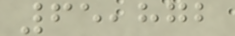65,872
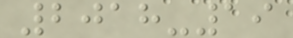2018-19
